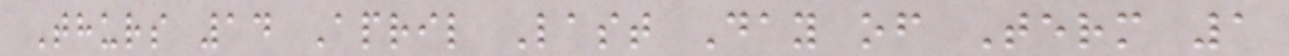Thurs 14 April Last Day of Term 1
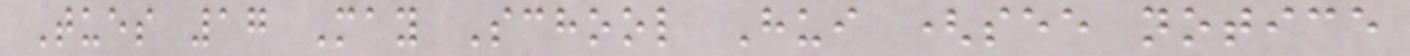Tues 17 May School Hui (see notice
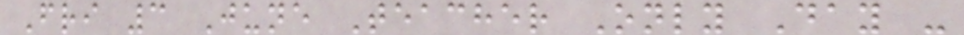Fri 3 June Teacher Only Day -
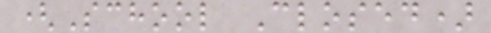(School Closed)
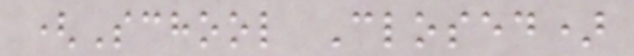(School Closed)
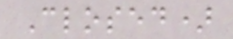Closed)
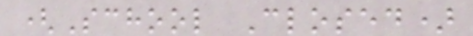(School Closed)
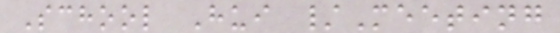School Hui /Meeting
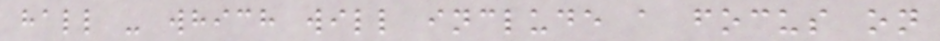hall - which will include a focus on
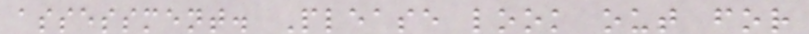assessment. Please look out for
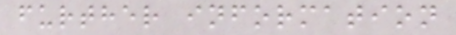further information
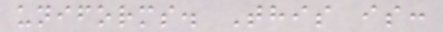uniforms. This is:
